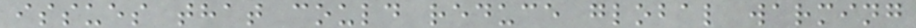issues that could reduce global warming
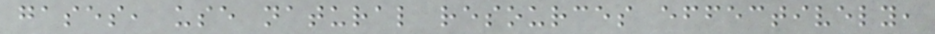gases, use natural resources effectively,
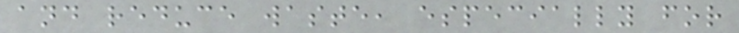and reduce waste, especially for
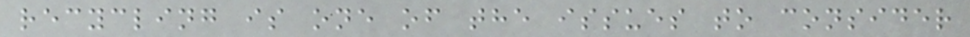recycling is one of the issues to consider
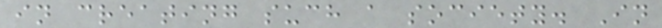in creating such a society. In
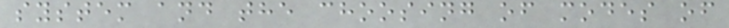system and the choosing of modes of
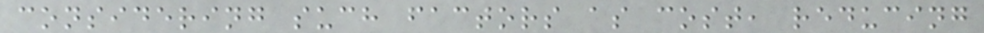considering such factors as cost, reducing
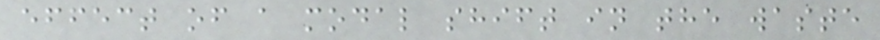effect of a modal shift in the waste
